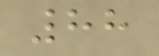88
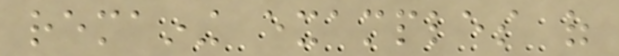remaining examples of
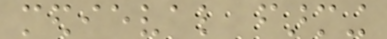medieval farming
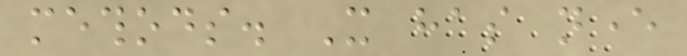methods. It has never
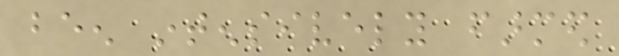been intensively farmed
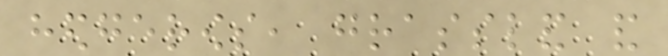hedgerows, grassland and
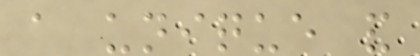a unique and
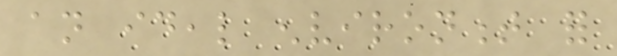an ideal environment for
